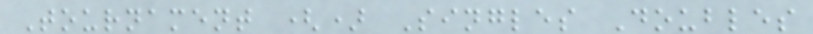Tournament () Singles Doubles
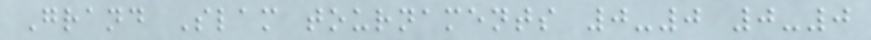Grand Slam tournaments 0-0 0-0
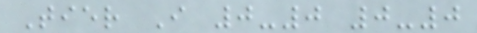Tier I 0-0 0-0
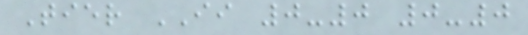Tier II 0-0 0-0
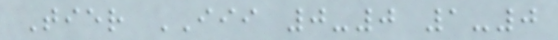Tier III 0-0 1-0
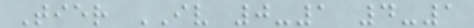Tier IV 0-1 4-1
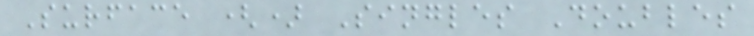Surface () Singles Doubles
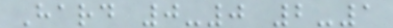Hard 0-0 2-1
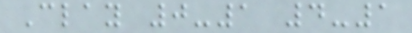Clay 0-1 4-1
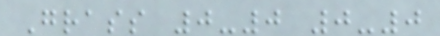Grass 0-0 0-0
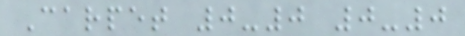Carpet 0-0 0-0
